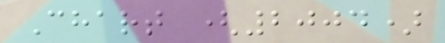Chart (2004)
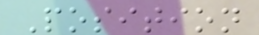Position
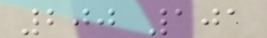200 101
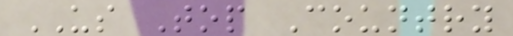US Top Country
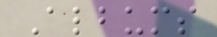Albums
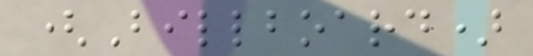(Billboard)
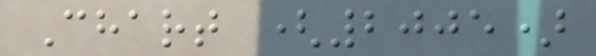Chart (2005)
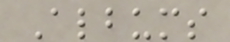Albums
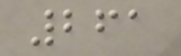261
